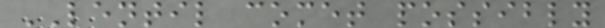LENTIL comet possibly
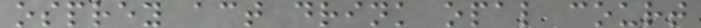osprey act drink opal court
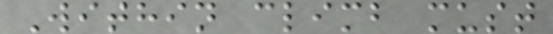Within climb must
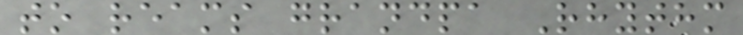to reams grandpa Rhythm
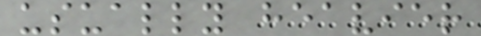usually heavier
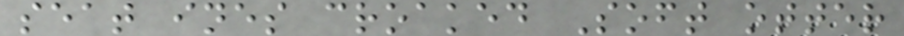seat ines croaked Soft otter
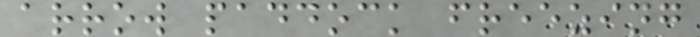arrow paddock freezing
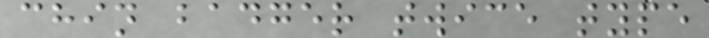chin badger twice type
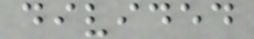divided
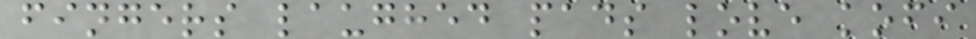fingers laughed pads love kofi
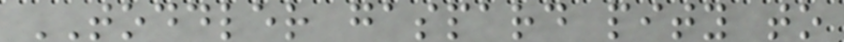TODDLER gaspard pity to
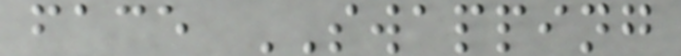face SWAPPING
